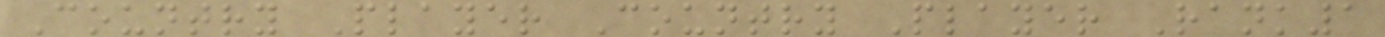Country Player Country Player Rank1
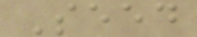Seed
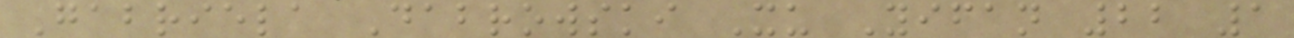Gabriela Dabrowski Xu Yifan 22 1
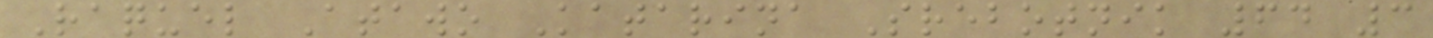Raquel Atawo Katarina Srebotnik 64 3
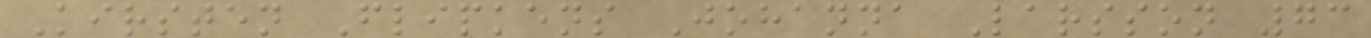Kirsten Flipkens Johanna Larsson 73
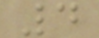4
